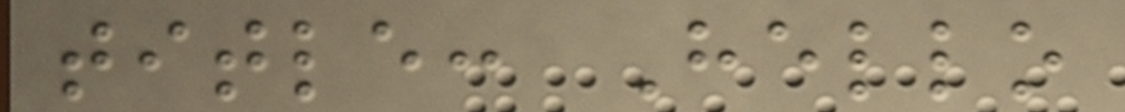title: Hello
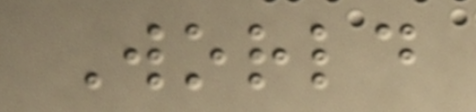World
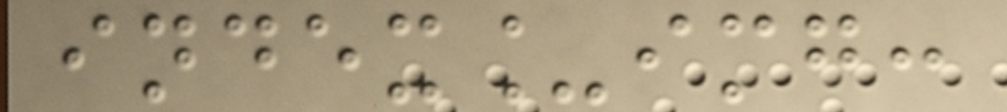index_img:
